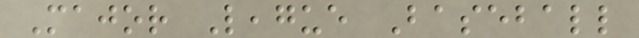Major League Baseball
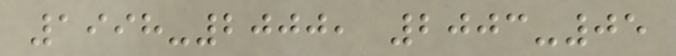1998-2000, 2003-05
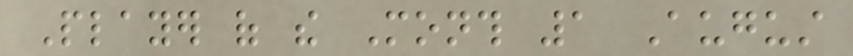Player of the Month 1 August
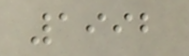1992
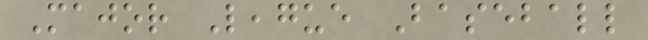Major League Baseball
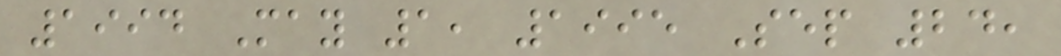1994 May 1, 1995 Sep 24,
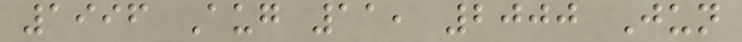1996 Aug 11, 2000 Jun
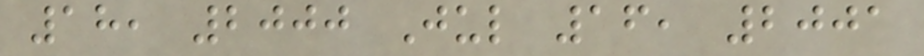18, 2000 Jul 16, 2001
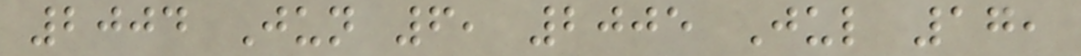2004 Jun 6, 2005 Jul 17,
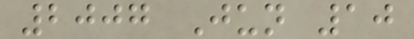2007 Jun 10
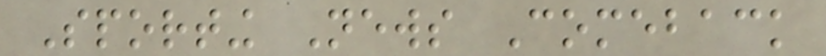Sporting News Comeback
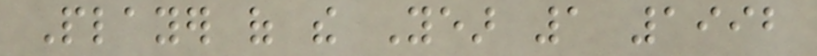Player of the Year 1 1992
